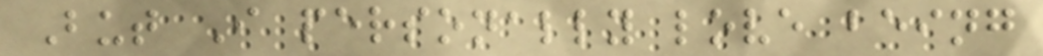But I personally love being
